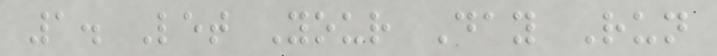1. Let Your Day Run
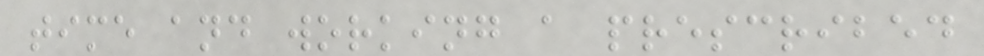time and working a prescribed
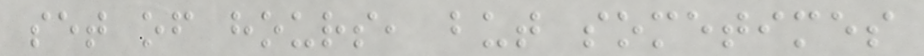set of hours, but sometimes
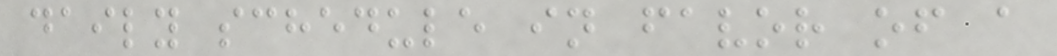daily schedule in favor of a
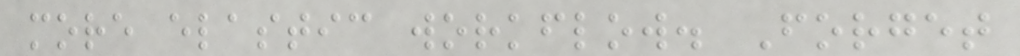more elastic workflow. Forget
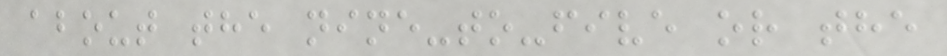about the nine-to-five or the
